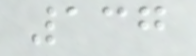137
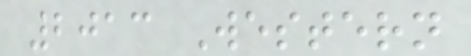2013 Western
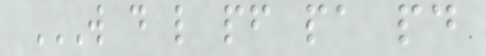W D L PF PA PD
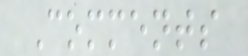Comments
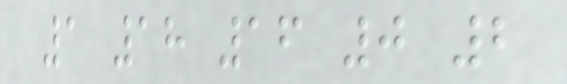1 18 16 0 2
